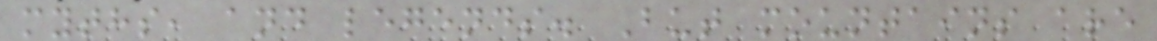myths, and legends. But mountains are
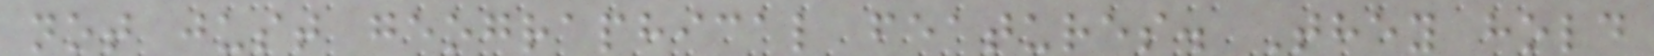not just geographical features. They hold
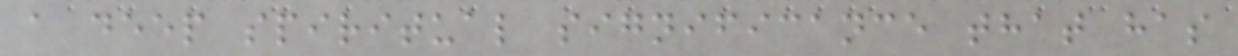a deep spiritual significance that has
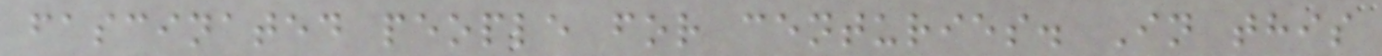fascinated people for centuries. In this
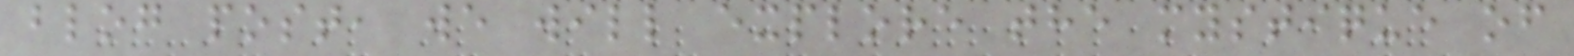blog post, we will explore the mystique of
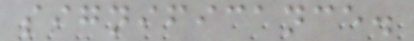significance.
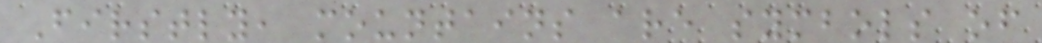Firstly, mountains are symbols of
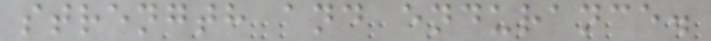strength and endurance.
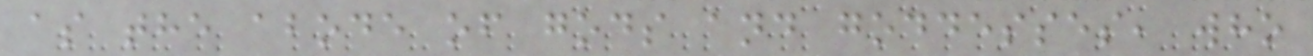as the abode of gods and goddesses, who
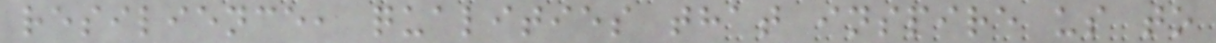resilience, qualities that inspire us to
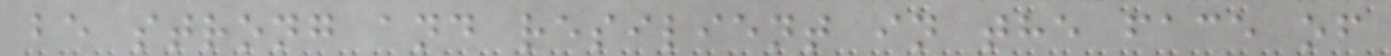be strong and resilient in the face of
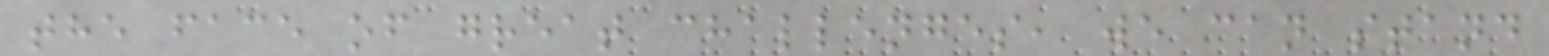the face of great challenges, we can stand
